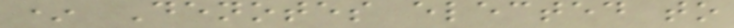* Denotes elected to
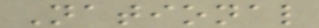National
